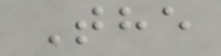The
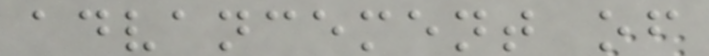advancement of
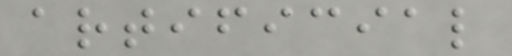artificial
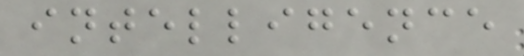intelligence
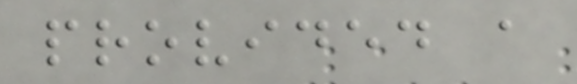provided a
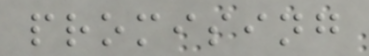promising
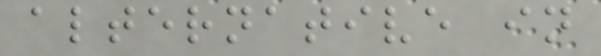alternative in
